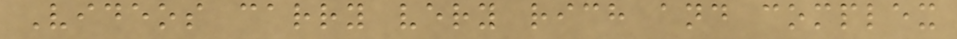Videos carry very rich and complex
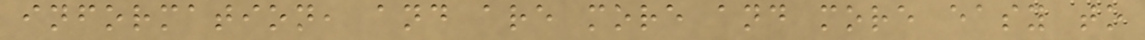information, and are more and more easy to
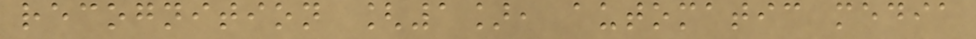recognition [1], automatic media
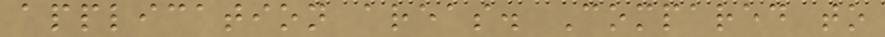application areas. Compared to
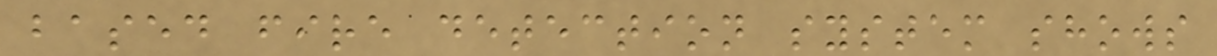based fire detection system shows
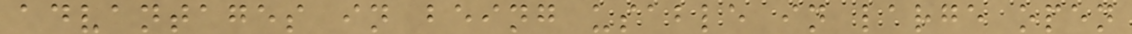advantages in being usable in large open
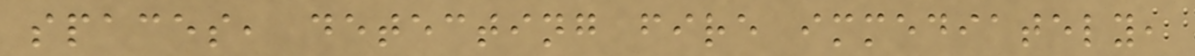spaces, detecting fire immediately,
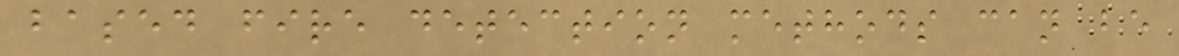based fire detection methods can be
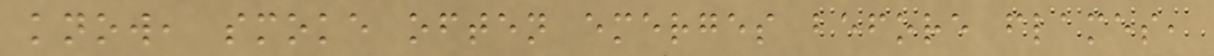know, smoke often emerges before flames,
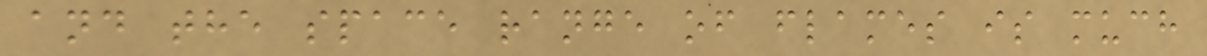and the space range of flames is much
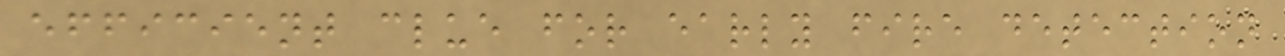efficient clue for early fire detection
